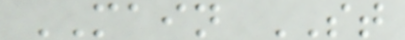MAIN ST
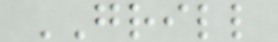GRILL
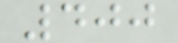400
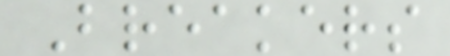Breakers
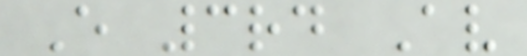E 3rd Av
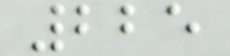225
